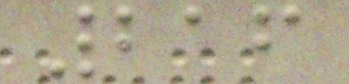216
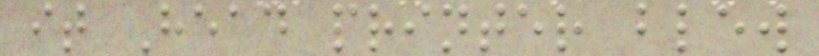it Head printer blew
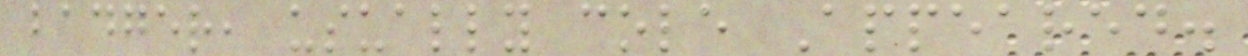badger, usually cole Appeared.
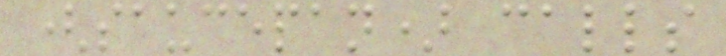(saucepan) calls
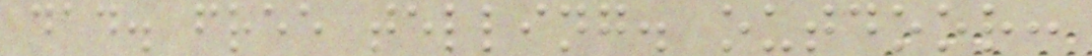dad. free telling. outdoor:
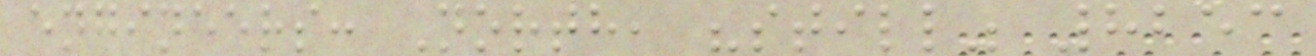engineers: North, "still" 8253
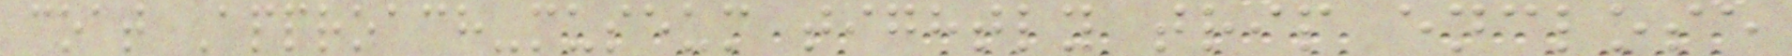coat Approach-museum tightly trip enclose
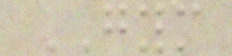GYM
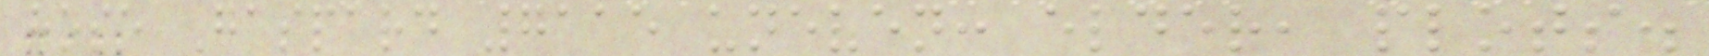hose Gaspard 7115 uneven: elder, plots.
